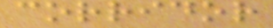corridor
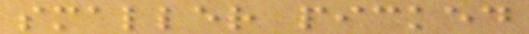smaller picked
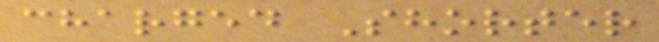charged Shorter
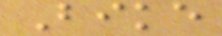Bike
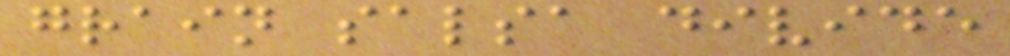grain salsa divide
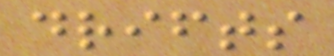drifts
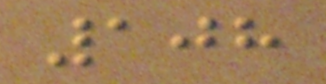108
